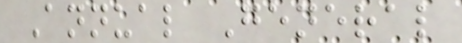Annual General
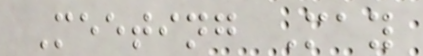Meeting May
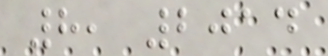8, 2014
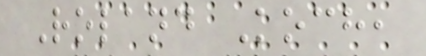Roland Koch,
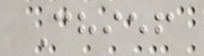Chief
